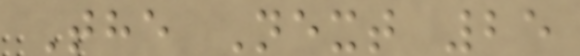The Next 25
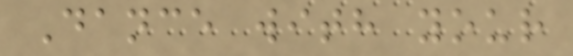Dance with your
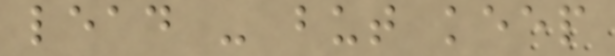lead - but keep
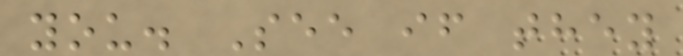you. See if they
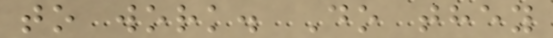to work. Do they
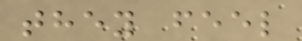they feel
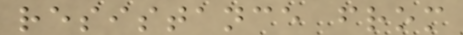resistance from
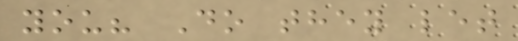you? Do they let
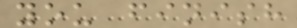you finish
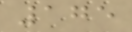175
